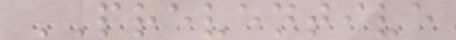PREVENTIVE
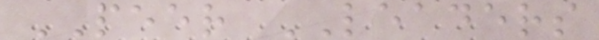PEER LEADERS
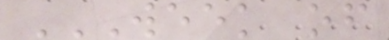WEEK OF
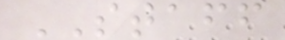STAFF
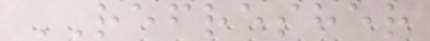REFRESHER
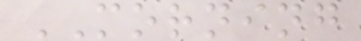MORNING
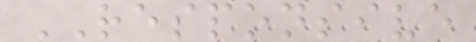RESPONSIVE
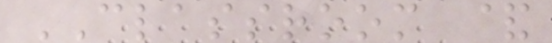CLASSROOM &
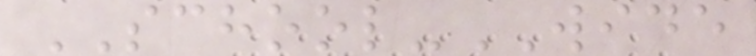SCHOOL-WIDE
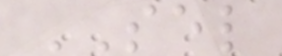SEL
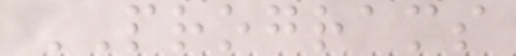PROGRAMS
